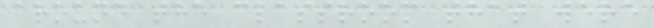around the classroom that were
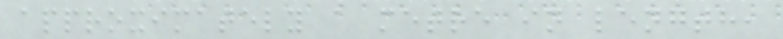approximately a metre in length,
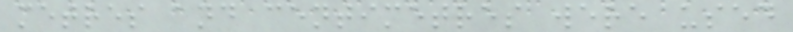metres and centimetres were used
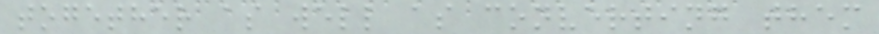together as well as converting them
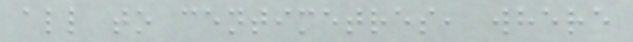all to centimetres, where
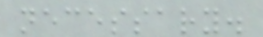necessary.
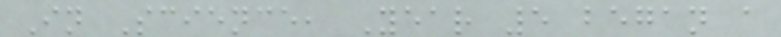In Science, Year 5 began a
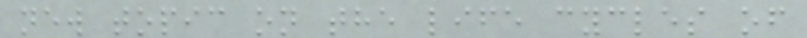new topic on the life cycles of
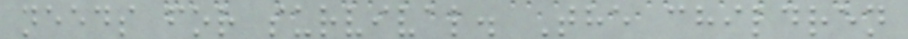needs for survival. The children
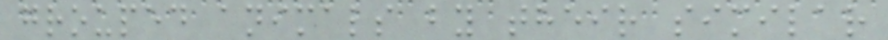grouped animals by their similar
